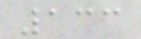133
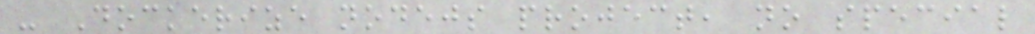- Dockerize nodejs project, no special
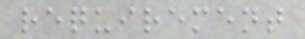requirement
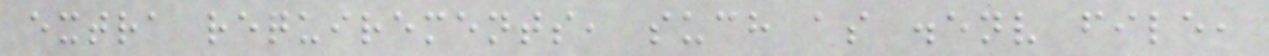extra requirements, such as .env file,
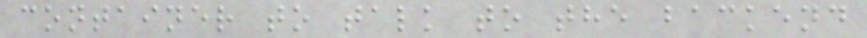container to talk to the backend
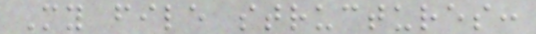My file structures:
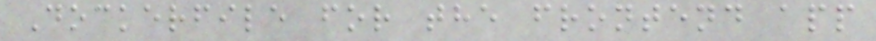Dockerfile for the frontend app
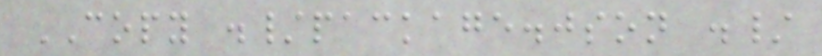COPY ./package.json ./
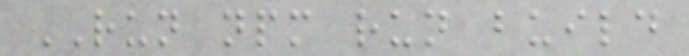RUN npm run build
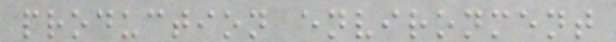production environment
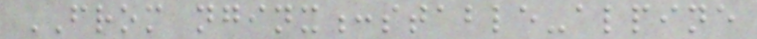FROM nginx:stable-alpine
